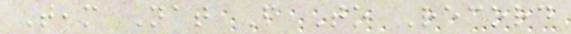Team Nat From To Record
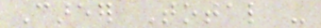Career Total -
